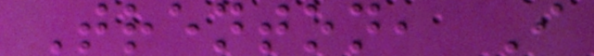Trenton, I
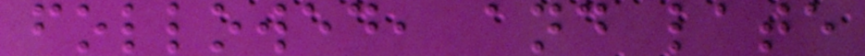followed, and late
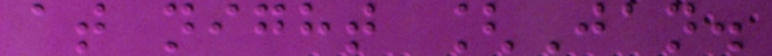at night [Jan.
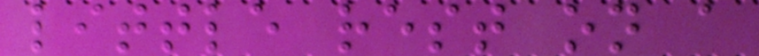little rest on a
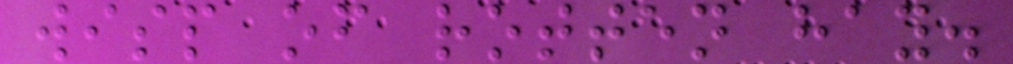wisp of rotten hay.
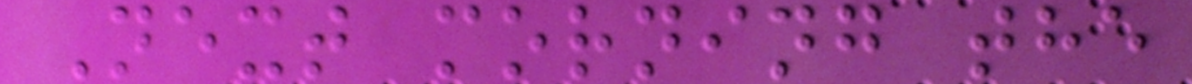Next morning the
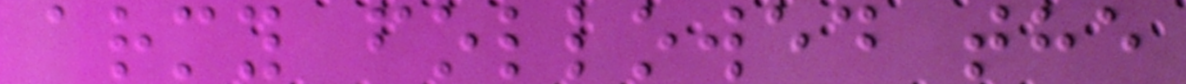army followed the
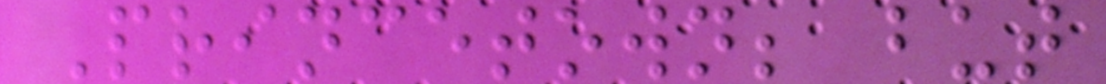Princetown; but
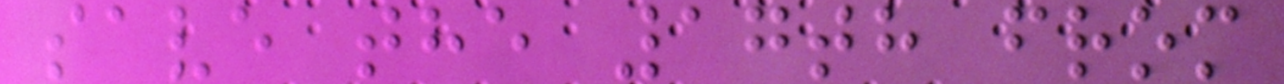save the 17th from
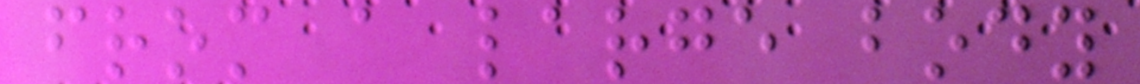from a large body
